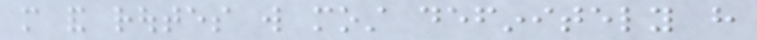more and routes will most definitely have
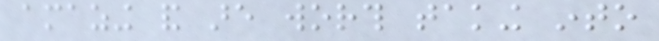amazing and are worth taking into
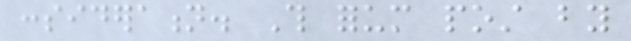consideration. This forum post by
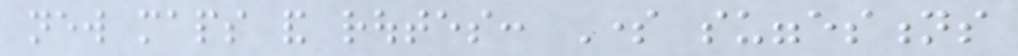new maps and routes: Some suggestions
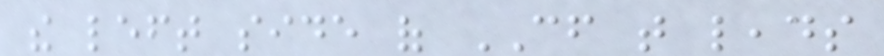the left side of CF that leads
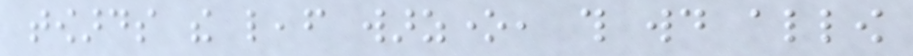towards the leaf warzone, this would allow
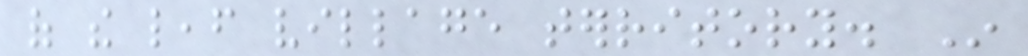of the leaf village territory. In
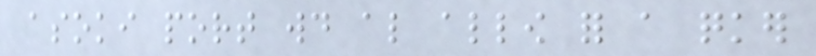asoki port would also allow for a quicker
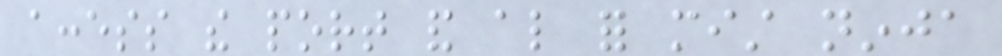access the port and also for mist ninja
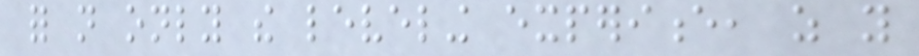for not only the leveling experience, as you
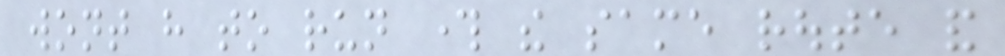wont have to run through the same route and
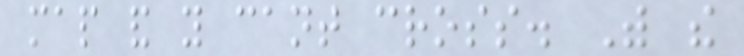map and you cant cross. With the
